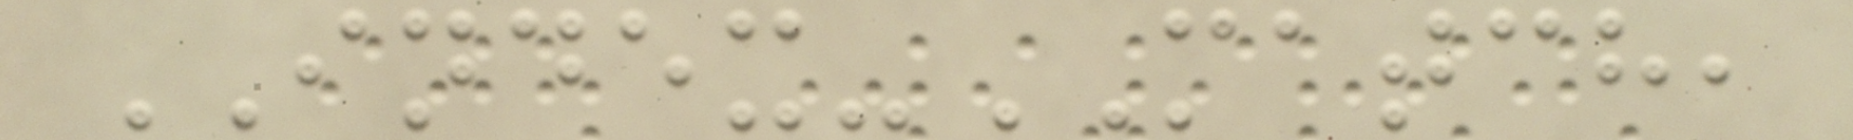INDEX-MATCH,
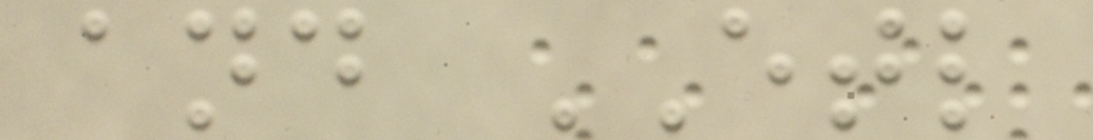and ETL
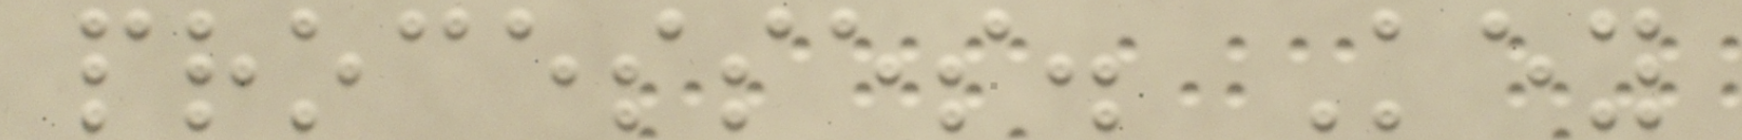processes. Key
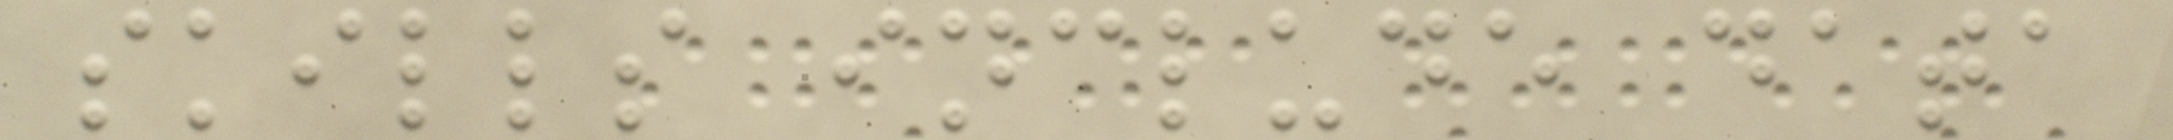skills include data
